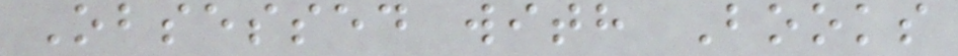Obsessed with Books
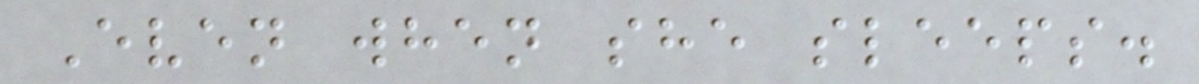Even when she sleeps.
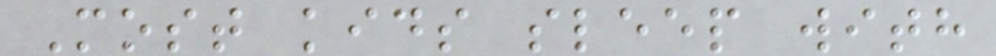Most kids sleep with
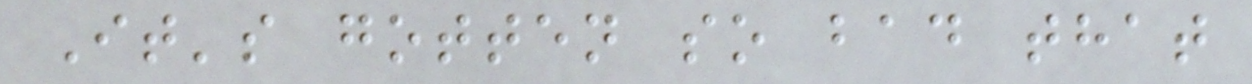It's gotten so bad that
